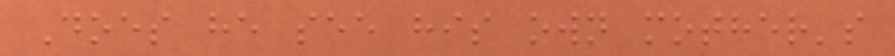Does he see his own mother's
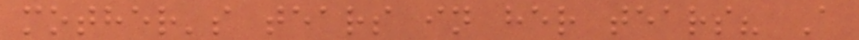mother's tears in her tears? A
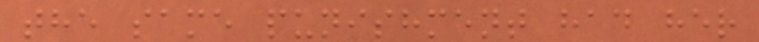the same punishment had her
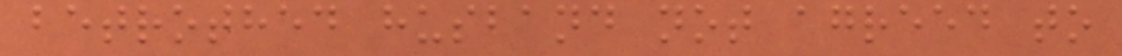betrothed husband not agreed to
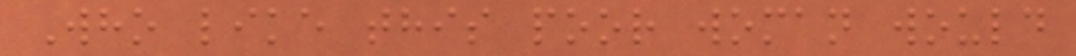Who like this poor woman would
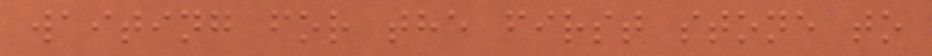waiting for the first stone to
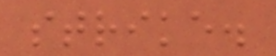strike.
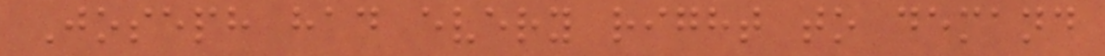Joseph had every right to demand
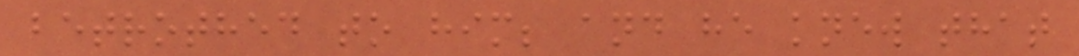betrothed to him; and he knew that
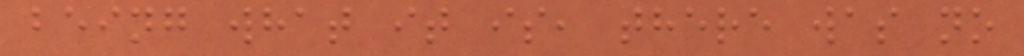being what it is, there was no
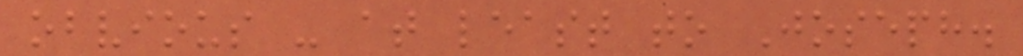obvious - at least to Joseph.
